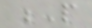P
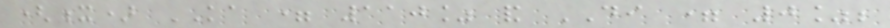(x) KA = 110% and DI = 0%;
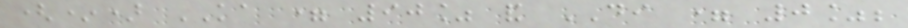(*) KA = 90% and DI = 0%;
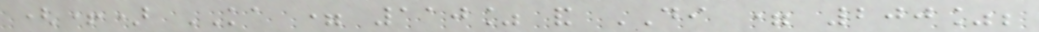(+) KA = 110% and DI = 200%;
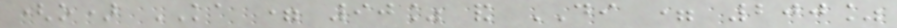(o) KA = 90% and DI = 200%
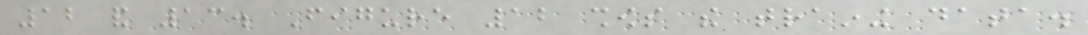12 and 13. Figure 12 shows the training data.
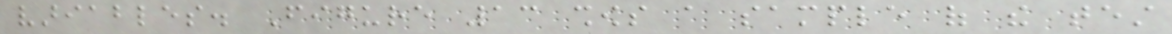variables. Figure 13 shows a sample of the test
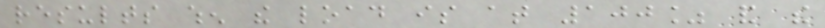results when the load is at 100% and the
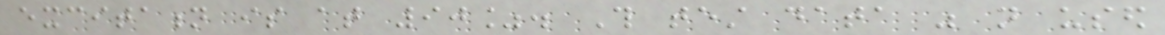excitation is at 90%. This test data was not used
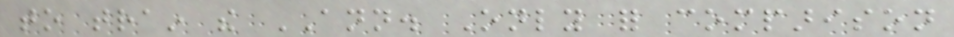to train the ANN. Only for comparison
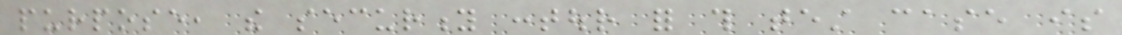purpose, the security contour for this test case is
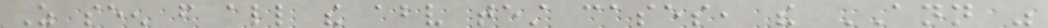As seen from all the above test cases, the ANN was
